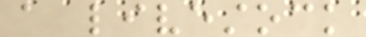a livestock
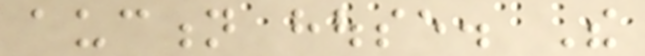auction house. The
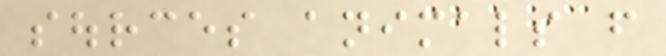sources animals from
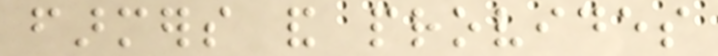farmers and provides
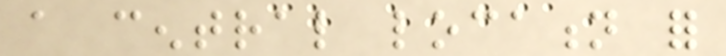a central location for
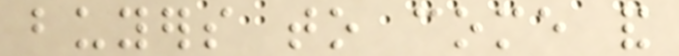buyers to come and
